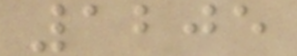1205
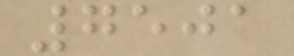7501
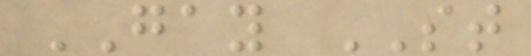GAY ST
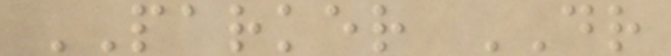PARKER DR
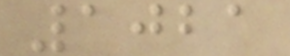1021
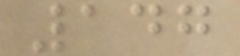147
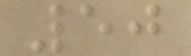50
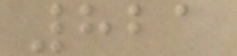821
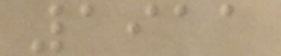1911
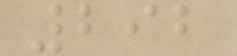292
